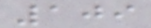109
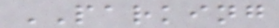PARKING
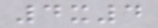4x4
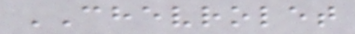CHEVROLET
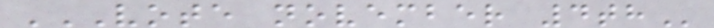VOTE NOVEMBER 4TH
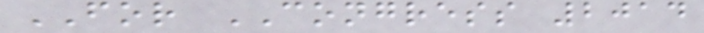FOR CONGRESS 2014
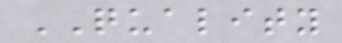QUALITY
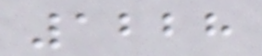1228
